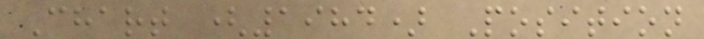Chart (1984) Position
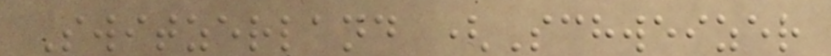Switzerland (Schweizer
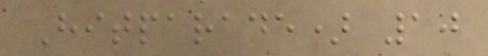Hitparade) 10
